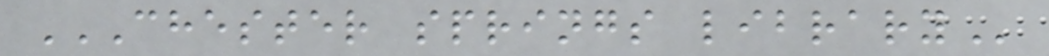CHESTER SPRINGS LIBRARY
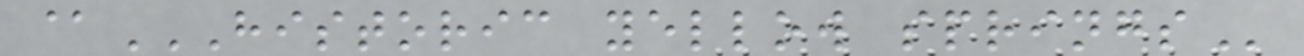@HISTORIC YELLOW SPRINGS
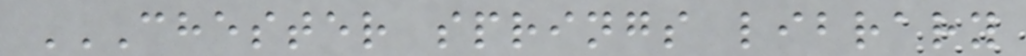CHESTER SPRINGS LIBRARY
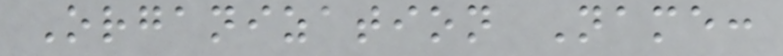Organization Name:
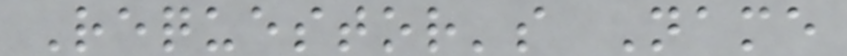Requestor's Name
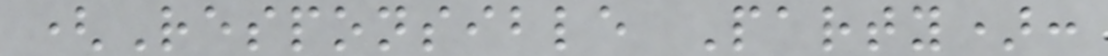(Responsible Party):
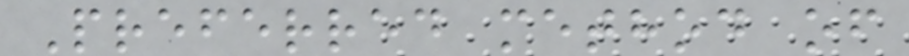Preferred method of
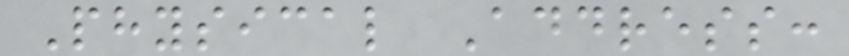Physical Address:
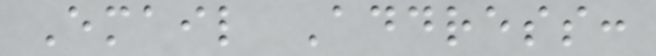Email Address:
